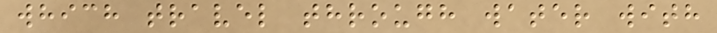which travel through water with
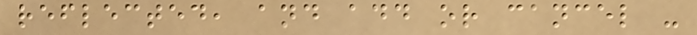reflected, and add or cancel -
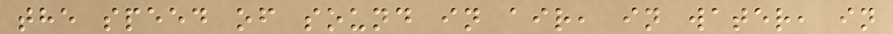the speed of sound in air, in water, in
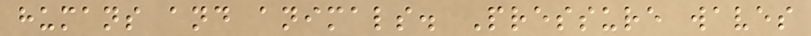humans and animals. Pressure waves
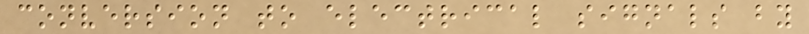conversion to electrical signals by
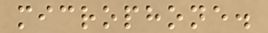microphone.
